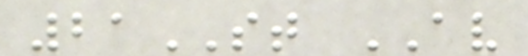21ST AV
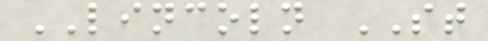LINCOLN ST
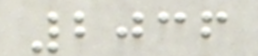2036
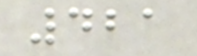421
